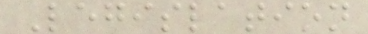Legislation
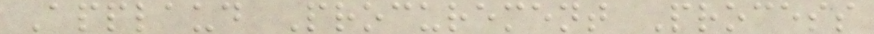Applaud Procurement Process
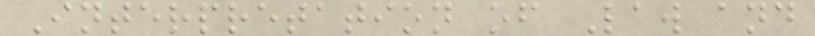Interpretation of Law and
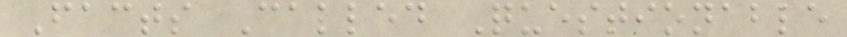Facts Called Questionable
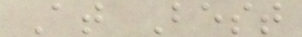At Best
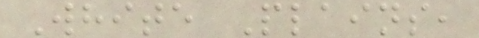White Plains,
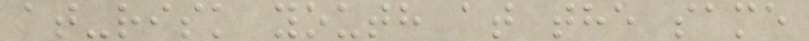at-risk youth at the same
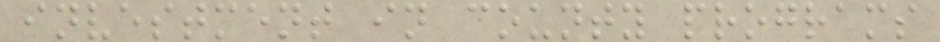investment in county programs
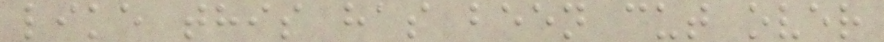like this has been cut over
